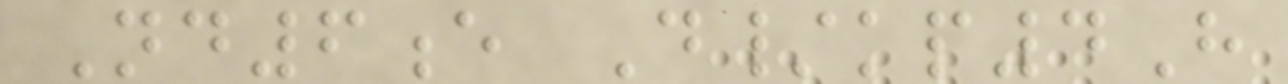Nd6e D/kp4H
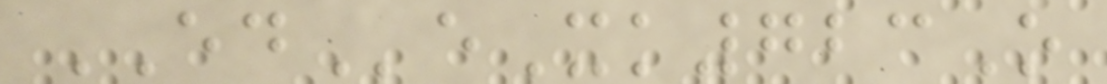EDeXk723O
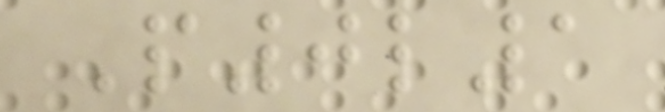P0l1
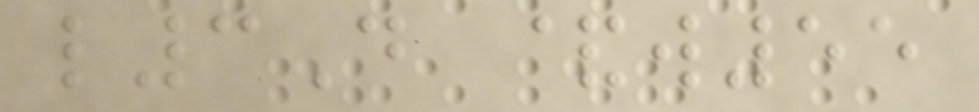l3D &w55
